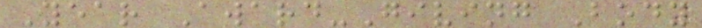Year Award-Giving Body
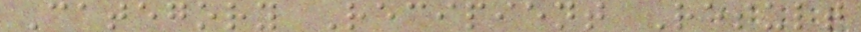Category Recipient Result
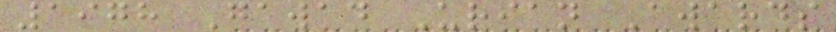1978 Gawad Urian Awards
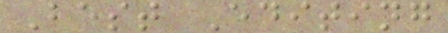Best Editing
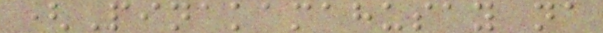(Pinakamahusay na
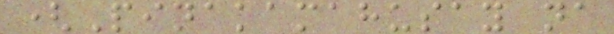(Pinakamahusay na
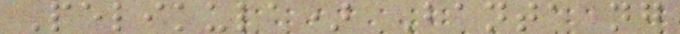Pelikula) Banta ng
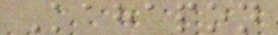Kahapon
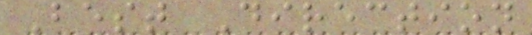Best Direction
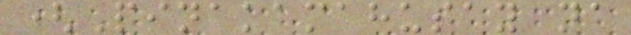(Pinakamahusay na
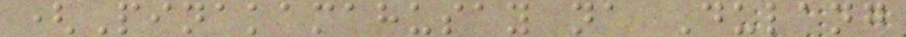(Pinakamahusay na Dulang
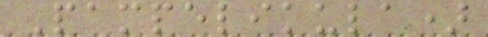Pampelikula)
